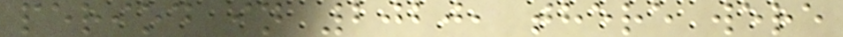period in 2020, there were
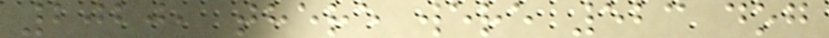2020, there were 523 dog
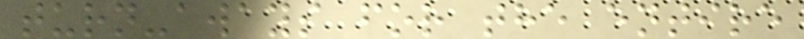turn-aways for the entire
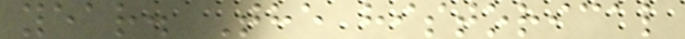year. The historical
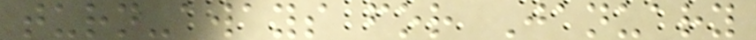turn-aways for January
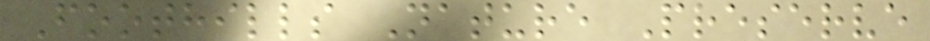Foothills Nature Preserve
